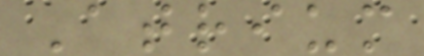Atrium
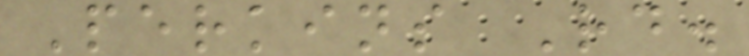Perkins Rd.
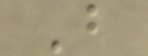B
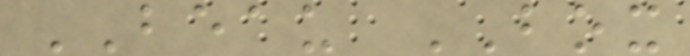BEAU BOX
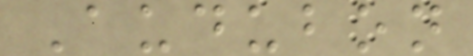Audubon
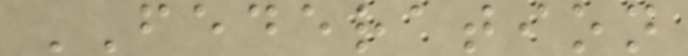FEDERATION
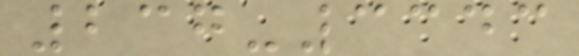237-3343
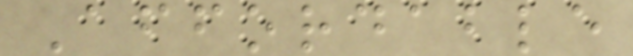Affordable
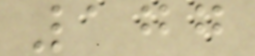177
